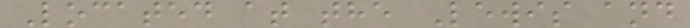Located at the Lewis and
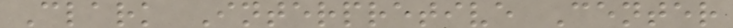Clark Interpretive Center
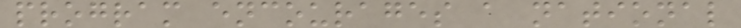program encourages a national
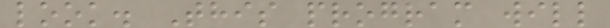look. This program will
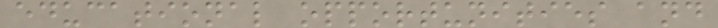educational opportunities and
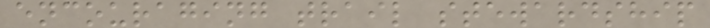encouraging trail stewardship
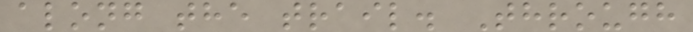along the trail. Through
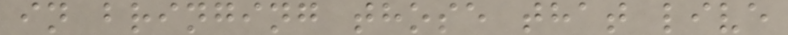in bringing those that live
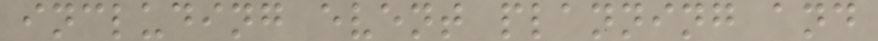including event planning and
